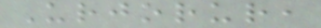Urjorur,
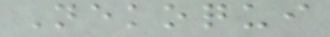Nekoqui
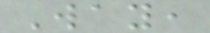Way,
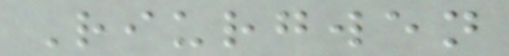Riurgwen
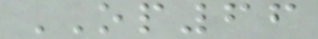OP66
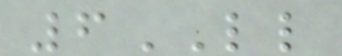6LL
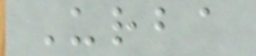Urba
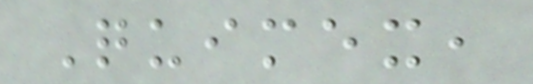Quimex,
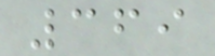369
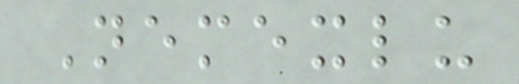Nemexlu
